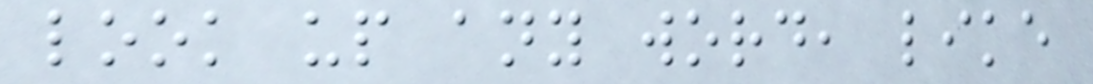look up any word, like
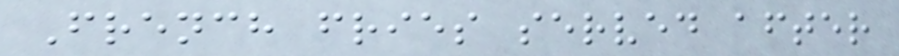French fries served after
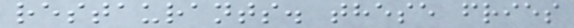restaurants. these fries
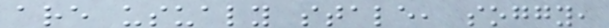are usualy stale, soggy,
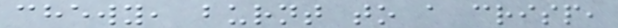chewy, burnt to a crisp,
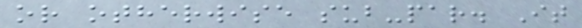or otherwise sub-par. It
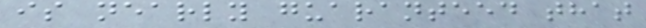is nearly guaranteed that
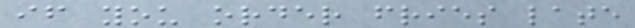if you order fries late
